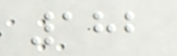182
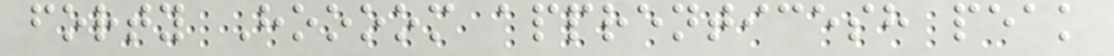forty Hoooom apprenticesh peak
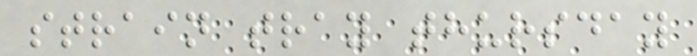strain tray thursday
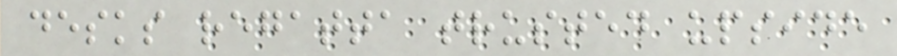desks regatta trusted upside
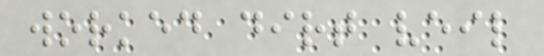worked dirt veil
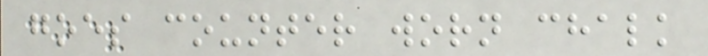goes counter worn chalk
